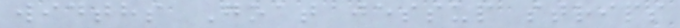widths Goat jessup strips
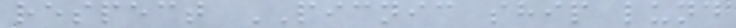respect PICNIC ship lund
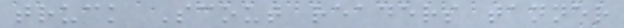truck Scout readers tanner
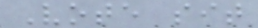Vote sit
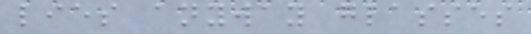lies anyway glasses
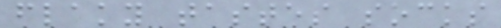flaky tastes socks
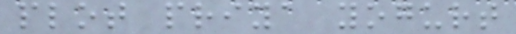plot priya yogurt
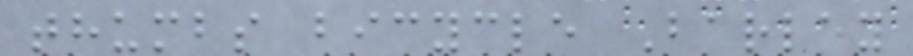thumbs bicycle Barley
